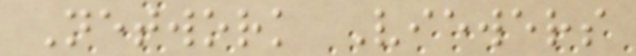Network Viewers
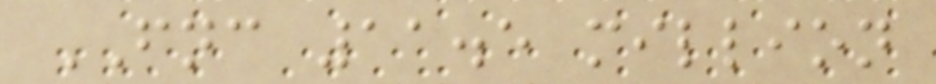FNC 11.5 million
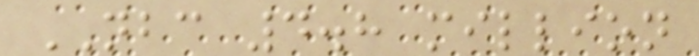NBC 4.8 million
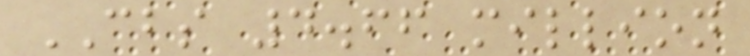CBS 4.66 million
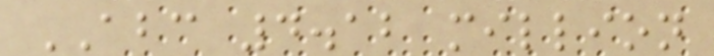ABC 4.12 million
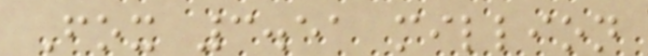Fox 3.51 million
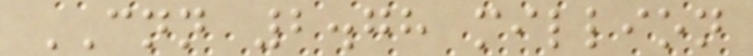CNN 2.78 million
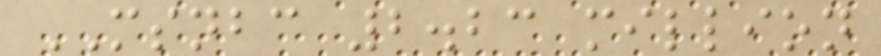MSNBC 2.23 million
